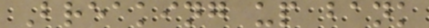Breaking up bank
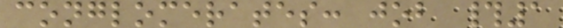conglomerates: job #1
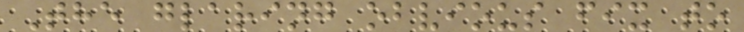The glaring obvious fix to
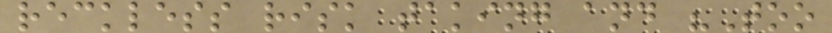reckless risk taking and "Too
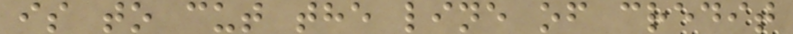is to cut the line of credit
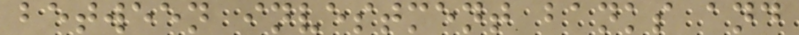between investment banks and
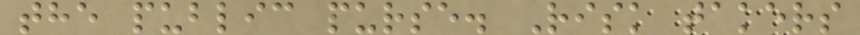the public purse. Risk takers
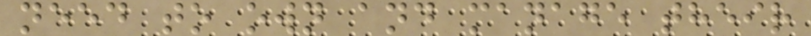need to own and manage their
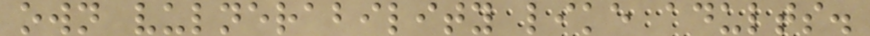own vulnerability like adults.
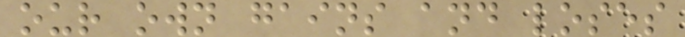our own gains and loses
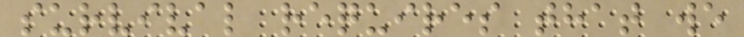survival requires that we
